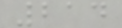214
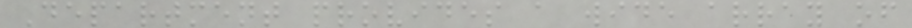Department provides a wide array of
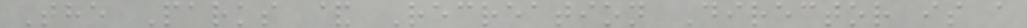The Parks & Recreation Director is a
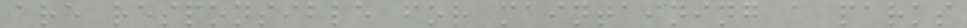are responsible for maintaining a parks
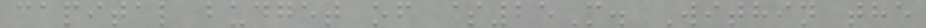capital budget of $25M. Within the
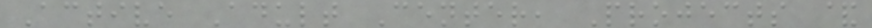Active Adult Center, Projects &
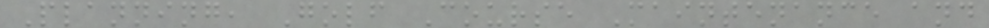Planning, Golf Course Maintenance and
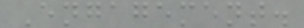Engagement.
